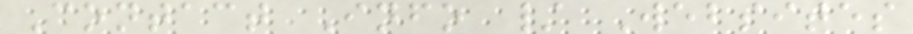Contact Info / Websites
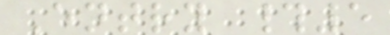Entry #5
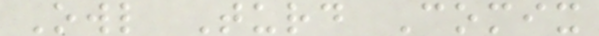Owl Turd Comix
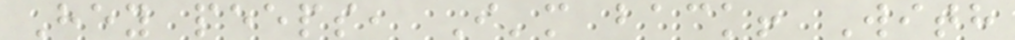Hey peeps, I'm back! With
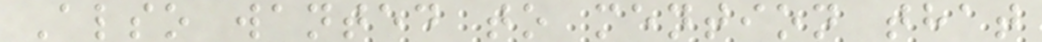Also wanted to mention that
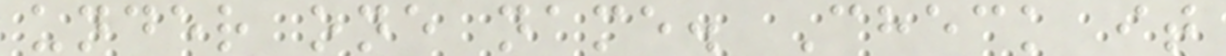under one name. Check it
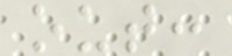out:
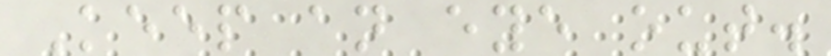Keep an eye out.
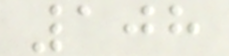108
